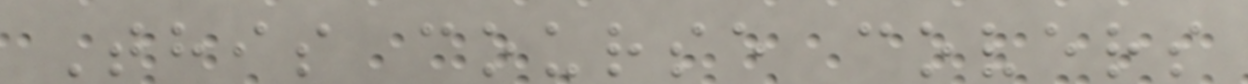This course covers
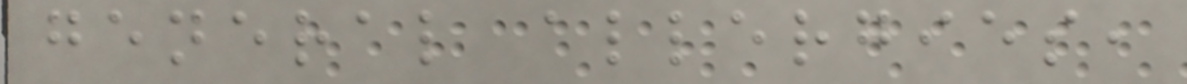general allergies,
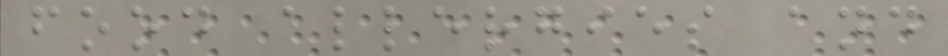food allergies and
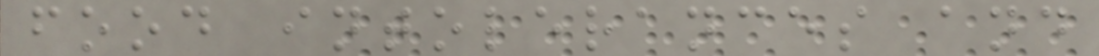food intolerances and
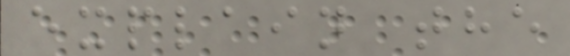explain the
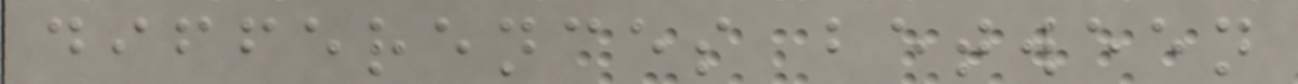differences between
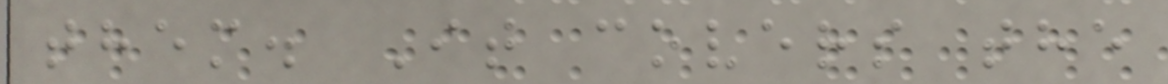them. It covers the
